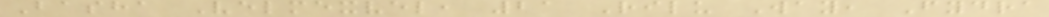Basha Velmexvel, 21 Rilu Way, Fydra
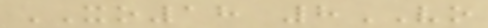XO18 8VO
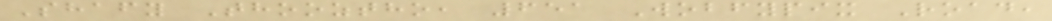Shafy Thooztho, 651 Wobfypix Road,
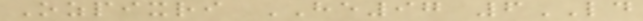Ozpixri HE97 6LD
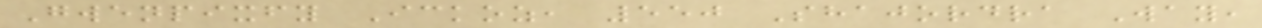Gwenpixfy Ickoz, 550 Shajordra Way,
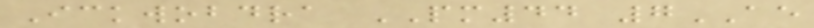Ickwobdra PM44 7AE
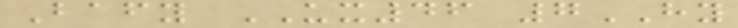Bafy UX46 7HY
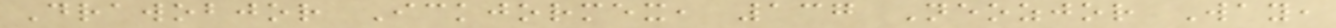Drawobjor Ickjormex, 137 Neozjor Way,
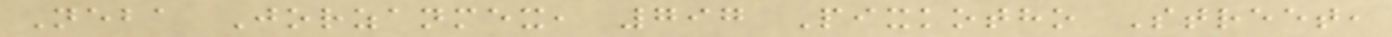Neba Jorzanmex, 797 Pixkotho Street,
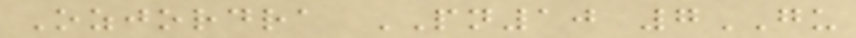Ozjordra PN10 7GU
